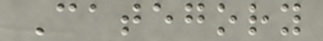Category
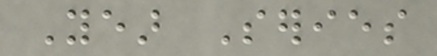Year Series
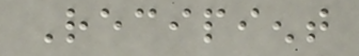Recipient
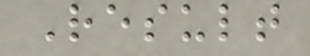Result
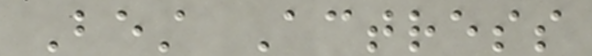Best Actress
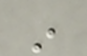in
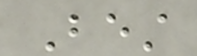Best
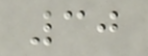30
